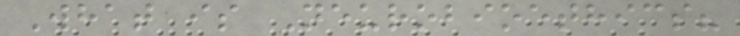What is Neurobioethics?
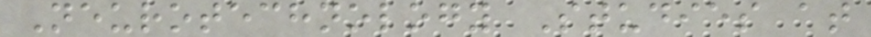Neurotechnology Studies at
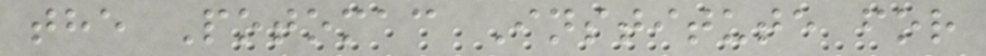the Potomac Institute for
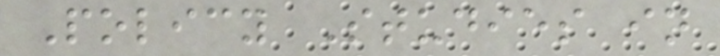Policy Studies in
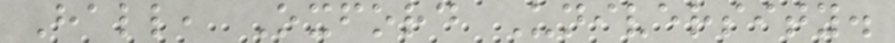Hall, Oxford University.
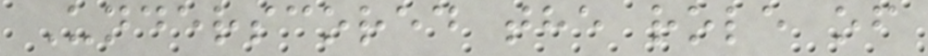Underscored the role of
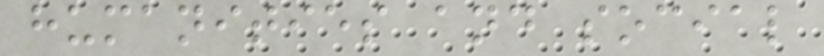humanities and social
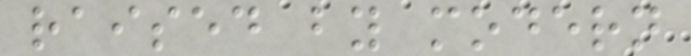raised by modern
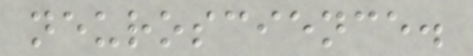neuroscience.
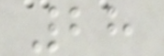28
